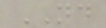ND
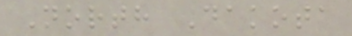North Dakota
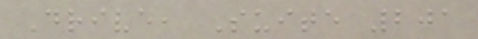Drive, Suite 201
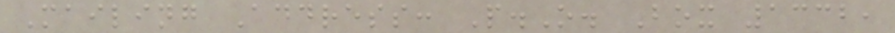Mailing Address: P.O. Box 1332,
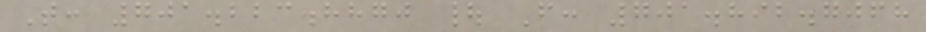T: 701.223.8870 | F: 701.892.7068
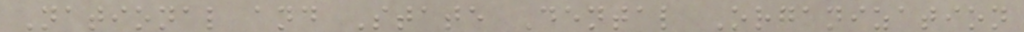National and State Dental Organization
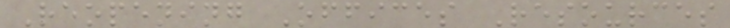Reopening Offices Resources
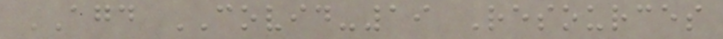AGD COVID-19 Resources
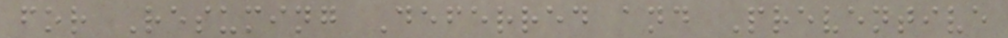for Resuming Deferred and Preventive
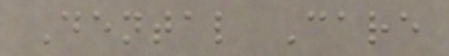Dental Care
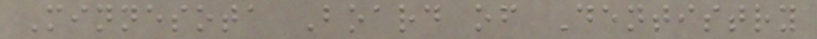Minnesota Board of Dentistry
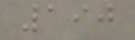190
